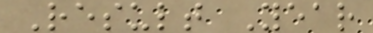Result Year
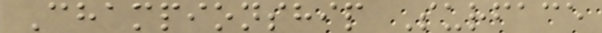Championship Surface
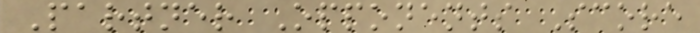Partner Opponents Score
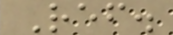Ref.
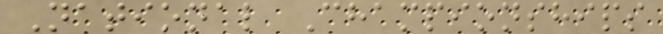National Championships
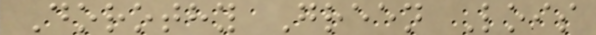Dorothy Green Lois
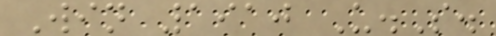Win 1910 U.S.
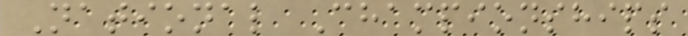National Championships
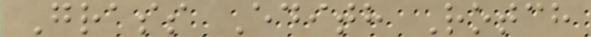Grass Edith Rotch
